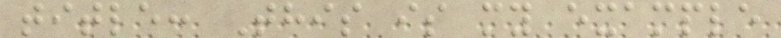title: This is my example
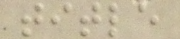title
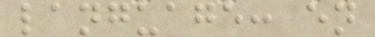language: en
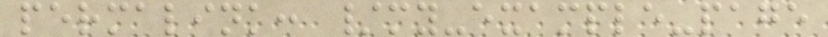permalink: /my-example-page
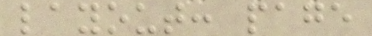layout: page
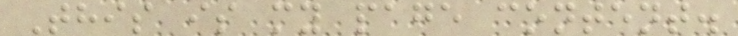This is my page content.
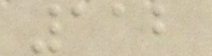112
